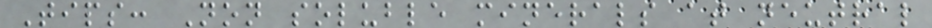Tips: Non soluble minerals at neutral
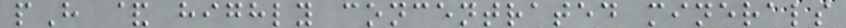pH & highly concentrated minerals
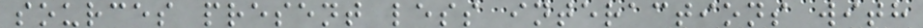sources present less interactions with
